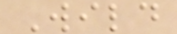Wild
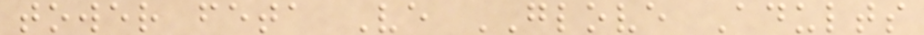tower feta Ve GLOVE Adults
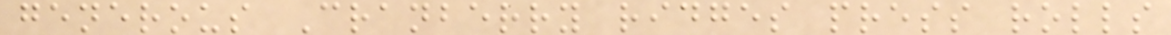generous Cranberry ridges press rolls
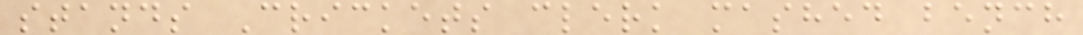stands Crickets clerk mashed bench
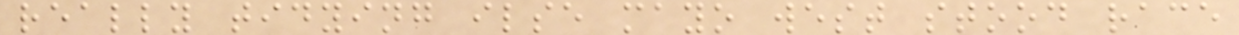really tidying ilse mayo west stood race
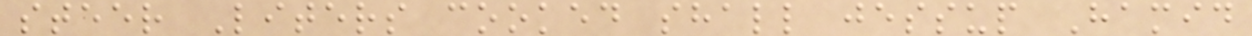steer Liters cooked shall jessup Hamid
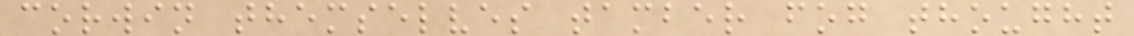corwin themselves tamber fog thought
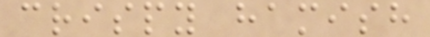crispy hamish
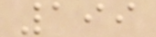199
